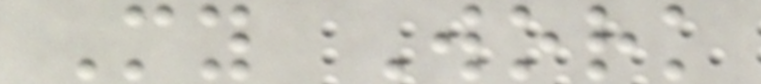My Work
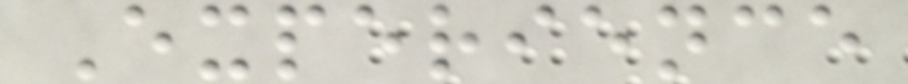Experience
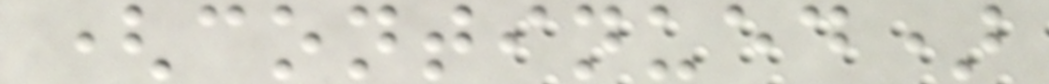(continued)
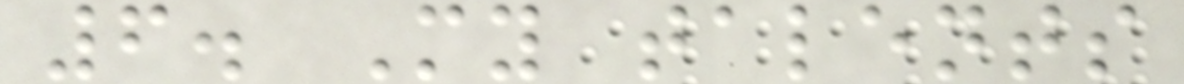6. My talents
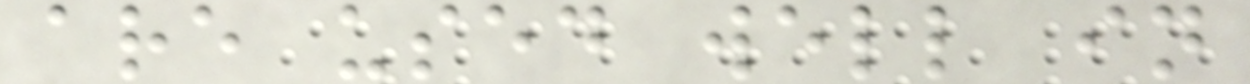are used well in
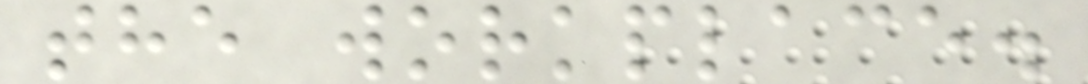the workplace.
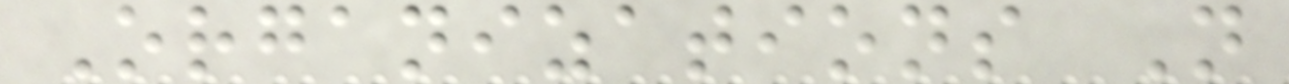Organizations N
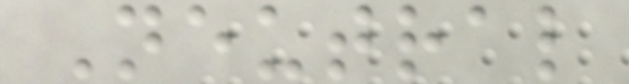Neutral
